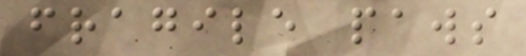fragile paws
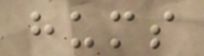hums
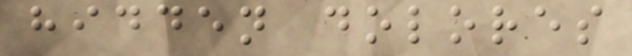hidden dolores
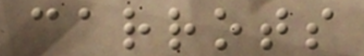carrots
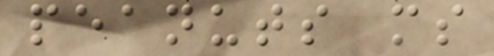peanuts ms
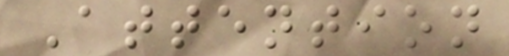Attention
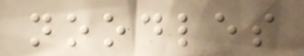noodles
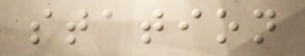station
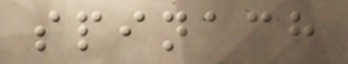spinach
